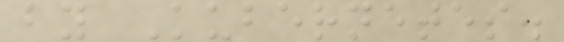by Kubernetes.
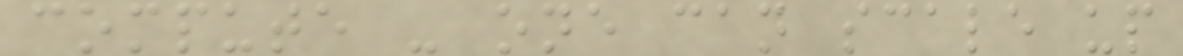compute - one can scale up
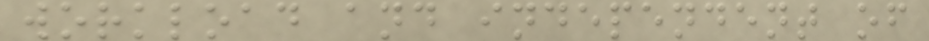workload and independent of
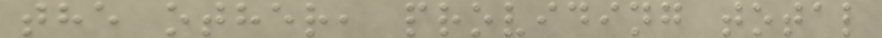the other, providing total
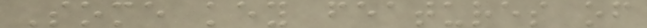Some key features of
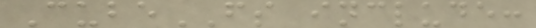CubeFS include:
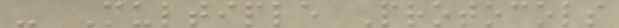- Multiple Protocols
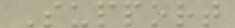Support
